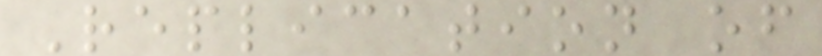Replication of
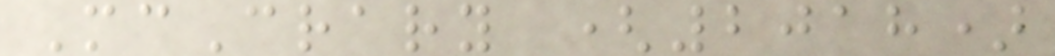McCrary (2018)
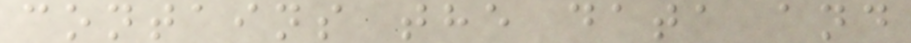contains the data and
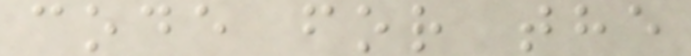code for the
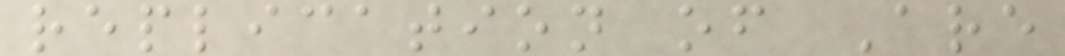replication of Are
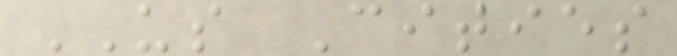US Cities
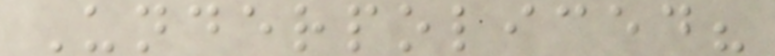Underpoliced?
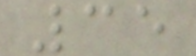35
